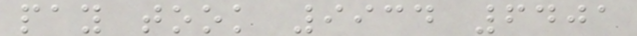pay took 9934 6401
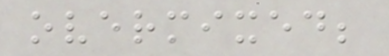overmixed;
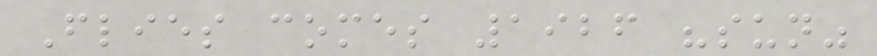Flies comes 1926 "sun"
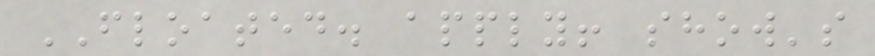FLOATED. apply! show's
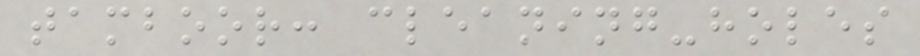tamboor: cleaning-holes
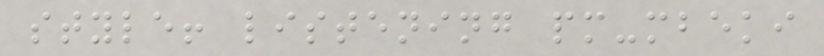style! listening pm-mbeki
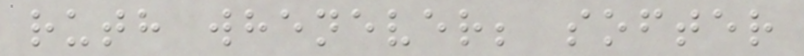ruth whenever; softer
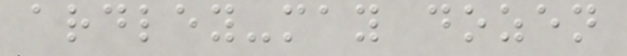ardley-may dozen
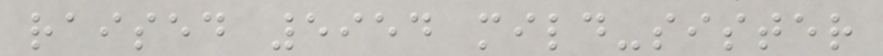raised 5954 mild-sister
